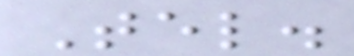Tel.
